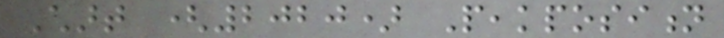Chart (2020) Peakposition
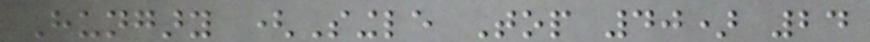Hungary (Single Top 40) 24
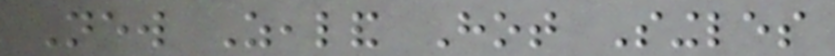New Zealand Hot Singles
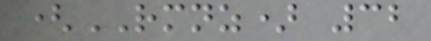(RMNZ) 32
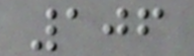106
